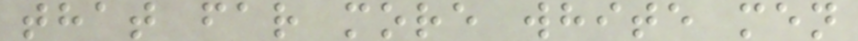that far more white men
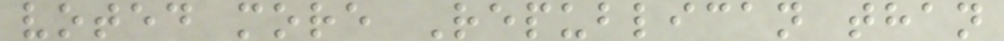voted more Republican than
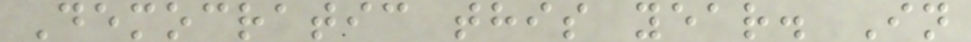Democratic this year. In
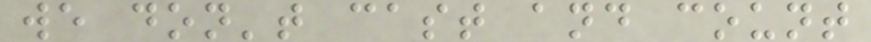we don't cast and count
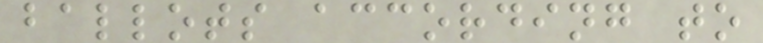ballots according to
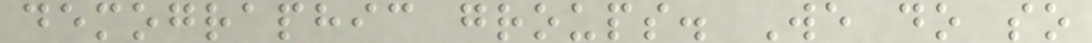demographic groups. We do so
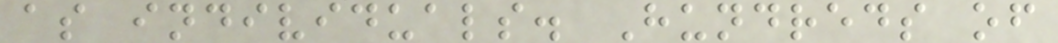as individuals. Hundreds of
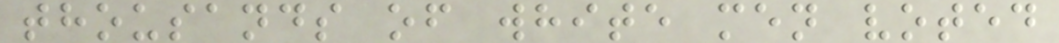thousands of white men voted
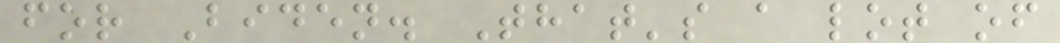for Biden. That's a lot of
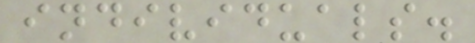individuals.
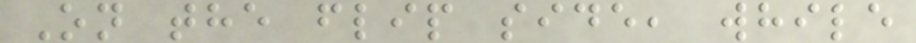On the flip side, while
